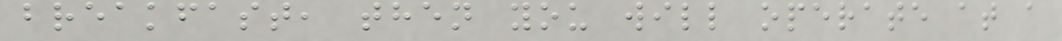breakfast, then you will operate at a
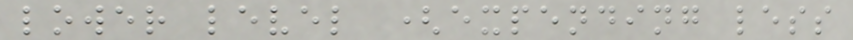lower level (expending less
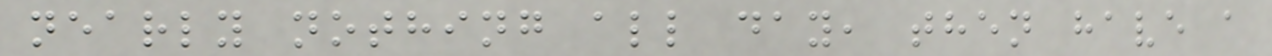nearly nothing all day, then have a
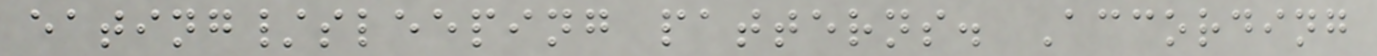eating/sleeping patterns. According
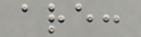are:
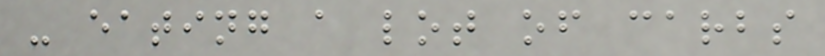- eating a lot of carbs
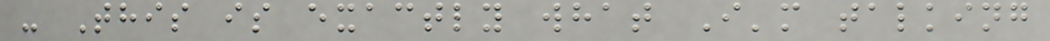- This is exactly what I'm talking
